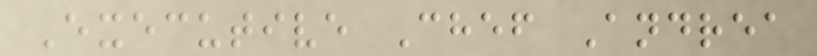Executive Chef Andrea
